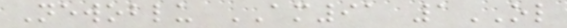Newoblu AM91 1OL
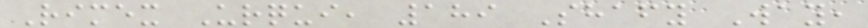Rimex Urqui, 189 Shafy Way,
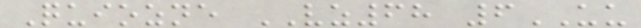Quiozne VZ68 6UU
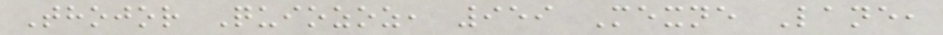Thojor Quiozoz, 959 Mexne Lane,
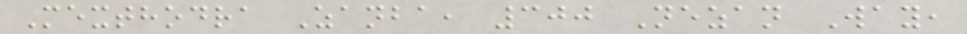Mexthodra Zanba, 300 Nezan Way,
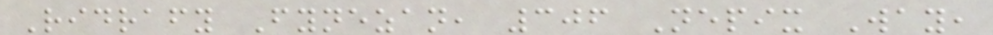Ridrafy Fynezan, 306 Nepix Way,
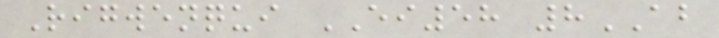Rigwenqui EI58 8AB
